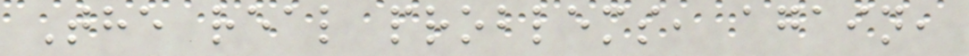The real problems, again,
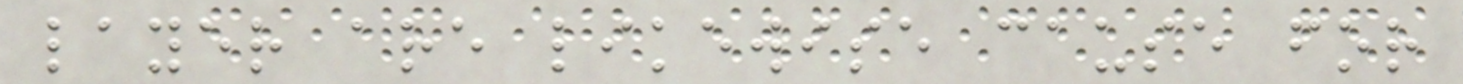layer are likewise cause for
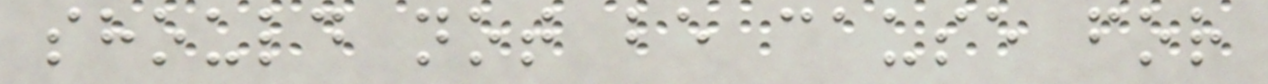should not be cause for
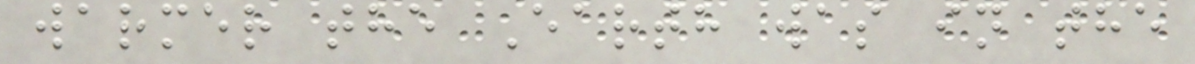warmer the Earth was in the
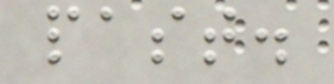past.
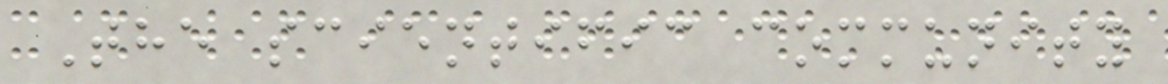The scientific community
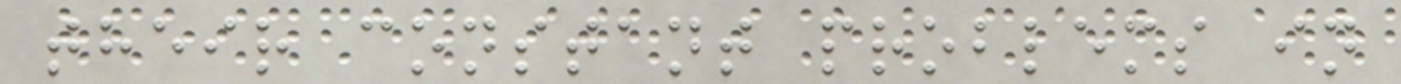their constant problems in
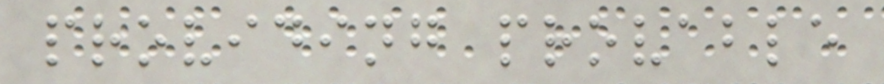providing provable
